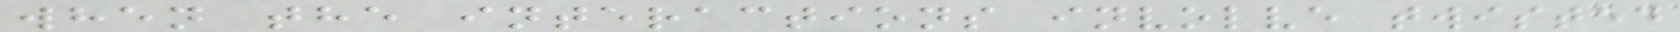when the interactions involve twisted
